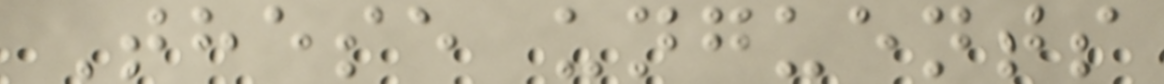These unguents
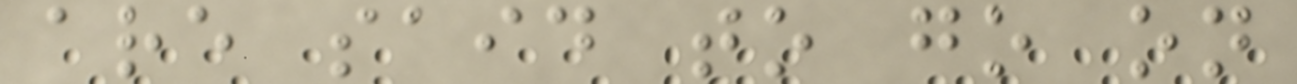are said to go on
